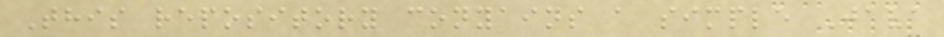This repository conyains a simple Java
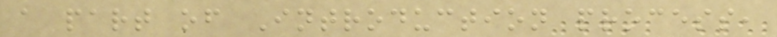a part of Introduction process,
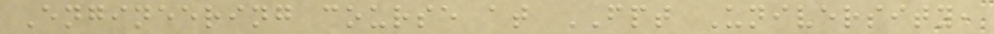Engineering course at FPT University,
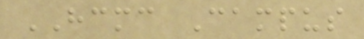HCMC Campus
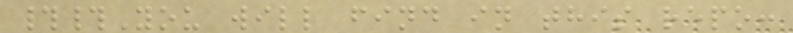##You will find in this repo:
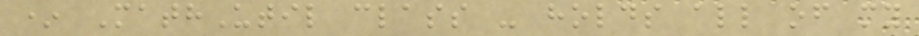* MathUtil class - holds all of my
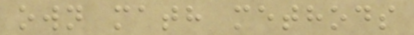own math methods
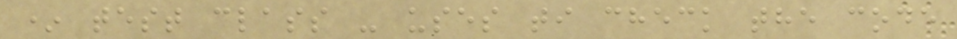* test class - uses ti check the code
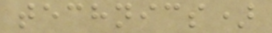technics)
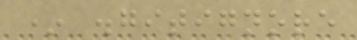* .gitignore
